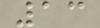13
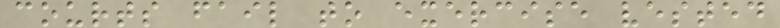courts fail to exercise vested
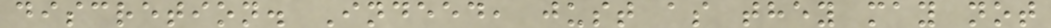discretion. Indeed, just as they may not
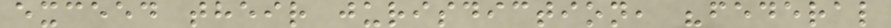exceed their jurisdiction, "federal
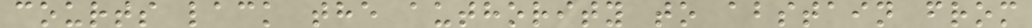courts lack the authority to abstain from
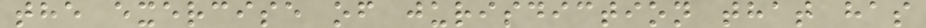the exercise of jurisdiction that has
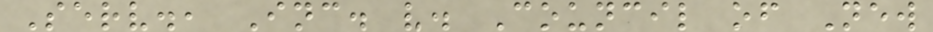Serv., Inc. v. Council of New
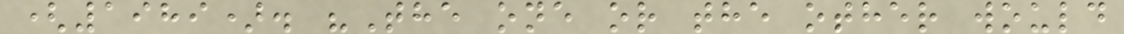(1989). "The one or the other would
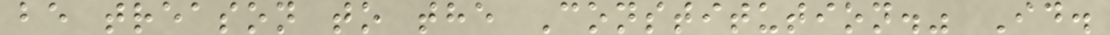be treason to the Constitution." Id.
